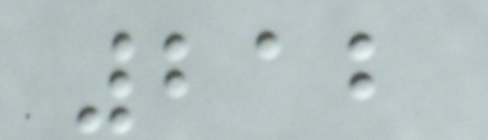212
